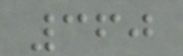360
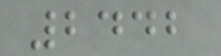2442
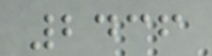2436
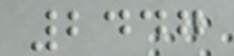2447
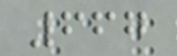667
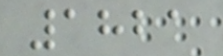1821
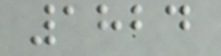1824
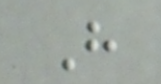H
